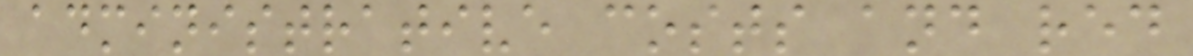administrative costs and red
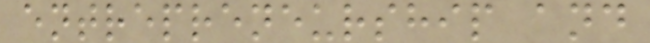entrepreneurship and
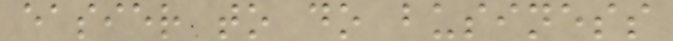easier to do business
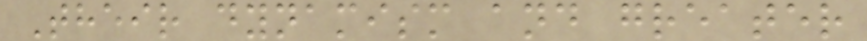Their dynamism and greater
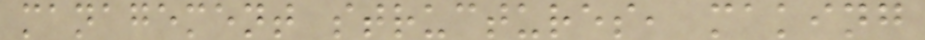management structures, making
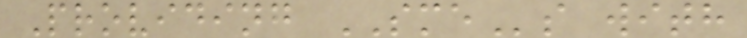Providing SMEs with
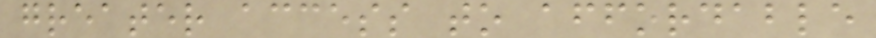greater access to affordable
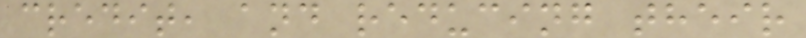credit, and reducing their
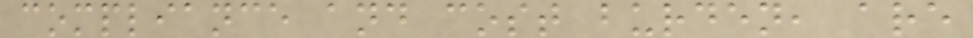compliance and cost burden, are
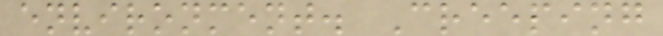environment. Creeping
